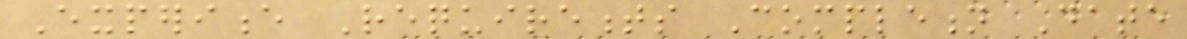Experience Requirements Completion Date
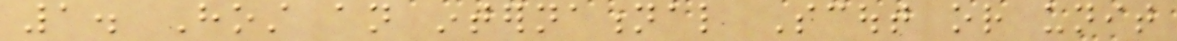1. Host an international Scout or unit
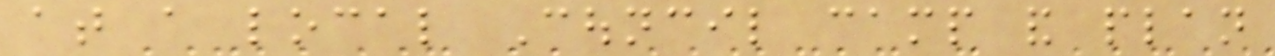at a local Council camp and plan
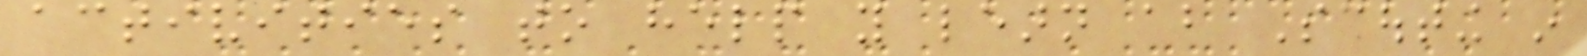activities to help you learn about Scouting in
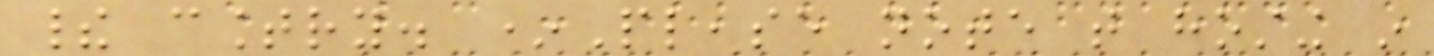their country. *Please note that hosting in
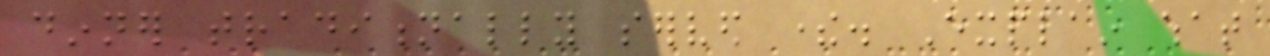dinner traditionally served there. Explain what
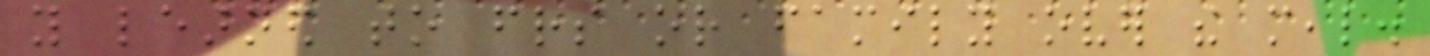you learned to friends or family over the meal.
